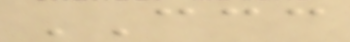CCC
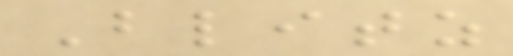Blitz
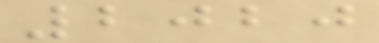2020
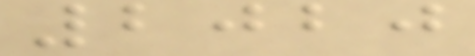2020
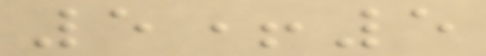5+5
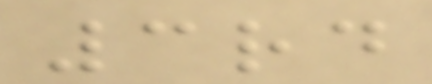3rd
